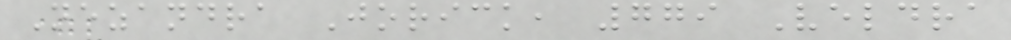Nezandra Jorick, 779 Veldra
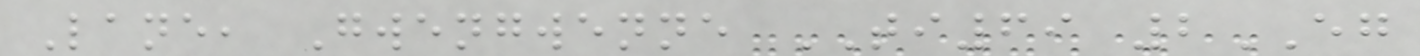Lane, Gwengwenne TI69 2EG
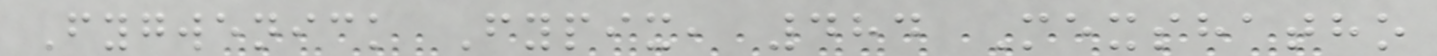Fygwenick Fypix, 484 Mexshatho
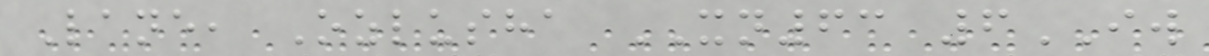Lane, Ozlusha XN63 6IW
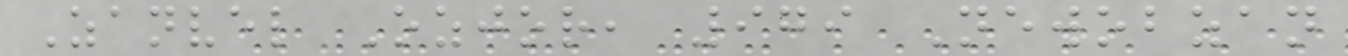Zanvel Ozjor, 979 Newobzan
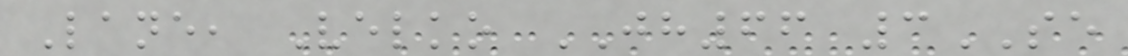Lane, Velko JH66 3SE
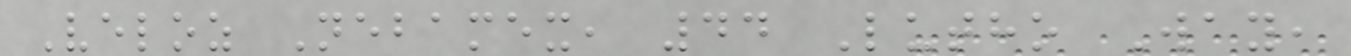Veloz Nebamex, 44 Lutho Way,
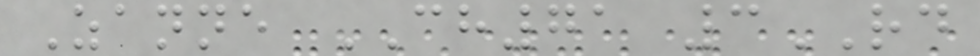Zanne CH71 3RD
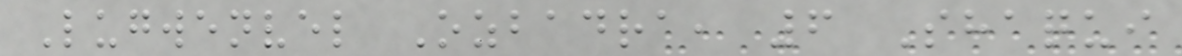Lugwenvel Ozbadra, 6 Shaqui
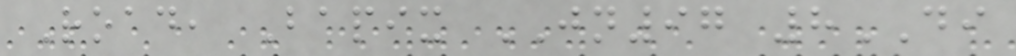Road, Bapix JN97 8DI
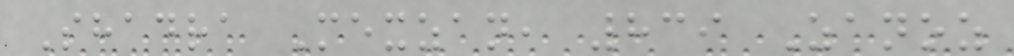Shadra Mexzan, 839 Zanoz
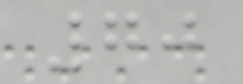70
